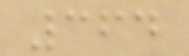364
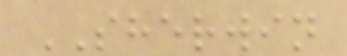SHERWIN
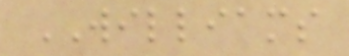WILLIAMS
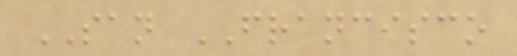SAN FRANCISCO
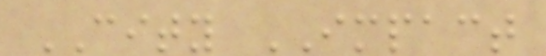CITY IMPACT
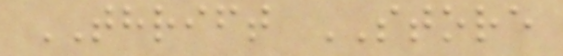THRIFT STORE
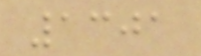1301
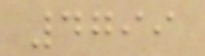4799
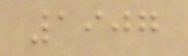1907
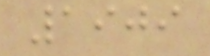1909
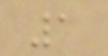1
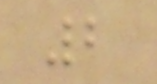2
